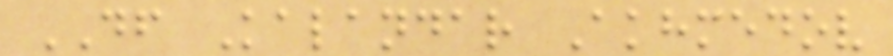DF Kalandar Akhmedov
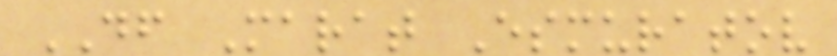DF Marat Esmuratov
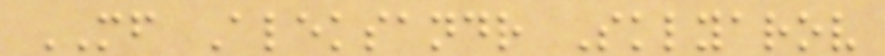MF Aleksandr Sklyarov
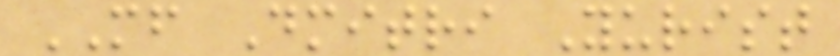MF Dmitri Yurist
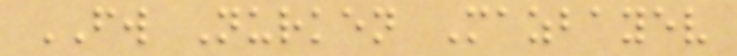FW Nurken Mazbayev
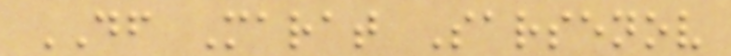DF Marat Sarsenov
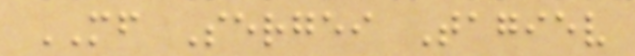MF Sergei Tagiev
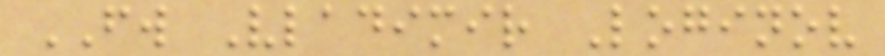FW Vladimir Loginov
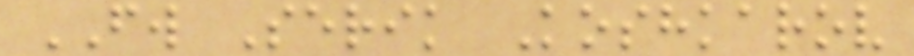FW Serik Koshkarov
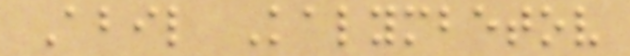Abil Kalymbetov
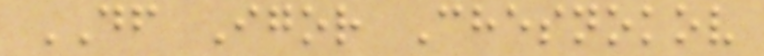DF Igor Chesnokov
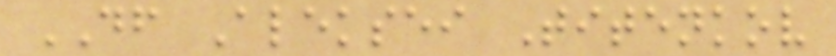DF Aleksei Titenkov
